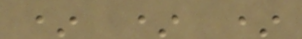* * *
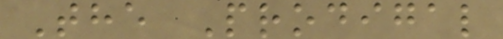The Prodigal
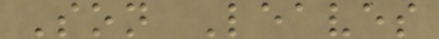Son Leaves
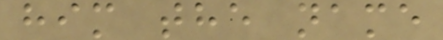him the name
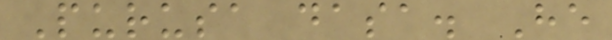Purusa dasa. He
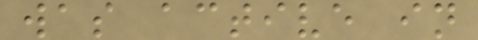was active in
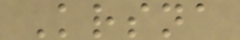Krsna
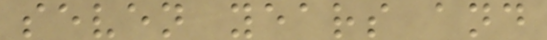seven years and
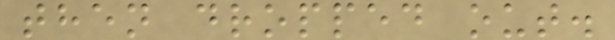then dropped out.
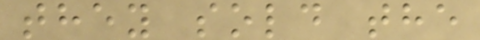they sold the
